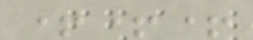+++
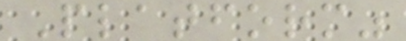Platform"
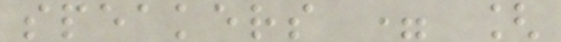speakers = [
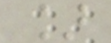]
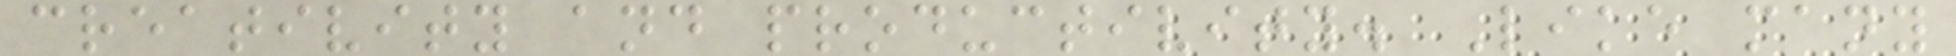creativity and productivity. Like many
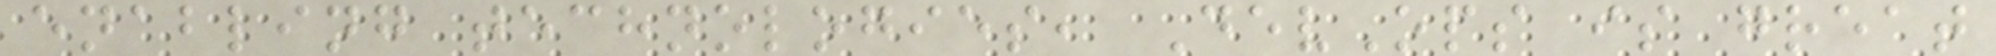enabling technologies, DevOps is great
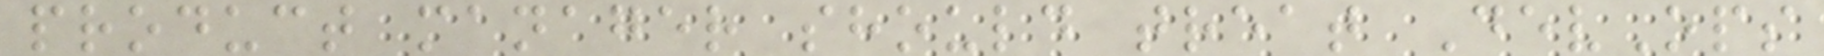product manager should treat DevOps
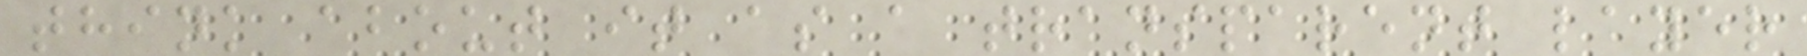think about it as a transparent layer
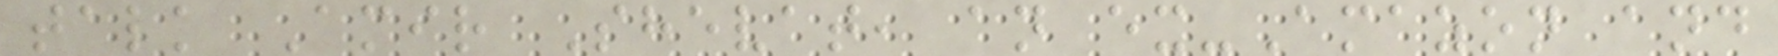talk Amir Shevat, an ex-Amazon and
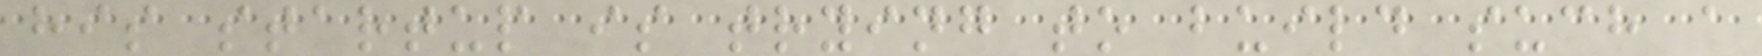his startup is trying to build such a
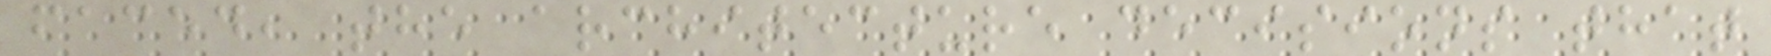faced, the architecture decisions that
